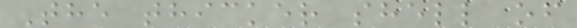The thicker shell of
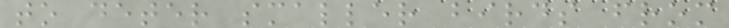to deter smaller birds from
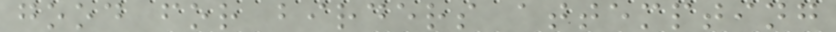good for birders attempting
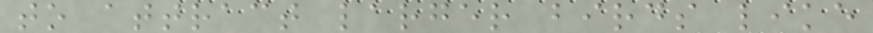to attract larger birds like
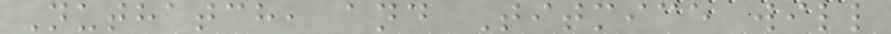Nuthatch, and Titmice will
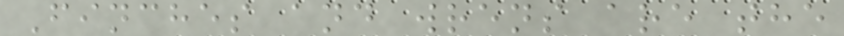Finches and wrens are the
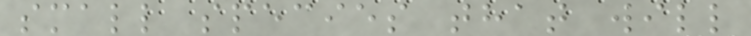small species that will
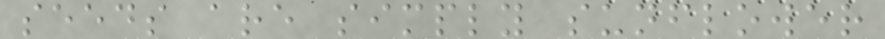seeds are simply sunflower
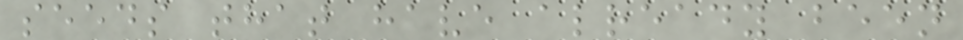seeds that have already been
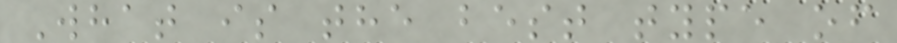What is the best type of
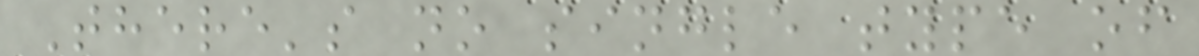There's no single type of
